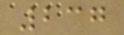237
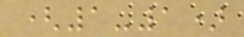(1-1)
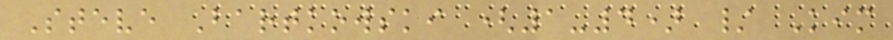Steve Bartkowski (1-4) / Kim
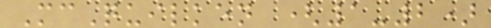McQuilken (1-2)
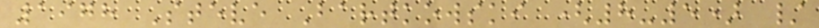1978 Steve Bartkowski (8-5) /
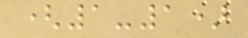(1-1)
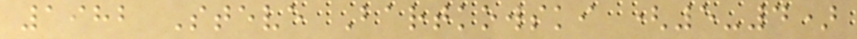1982 Steve Bartkowski (5-4)
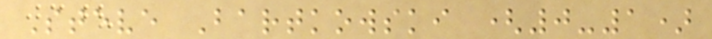Steve Bartkowski (0-1)
